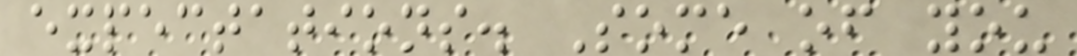expectations. Some of you
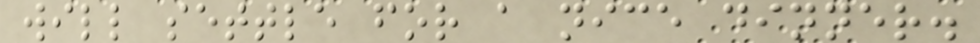will settle for a nice dinner.
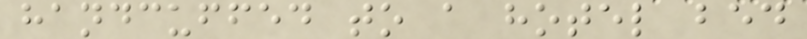handcuffed to a hotel bed
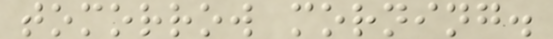tomorrow morning.
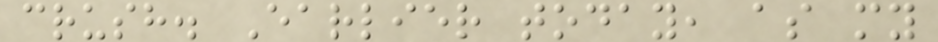crush. Earlier today, as my
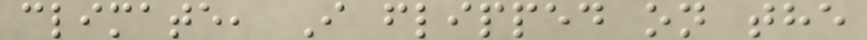climate, I flipped on the
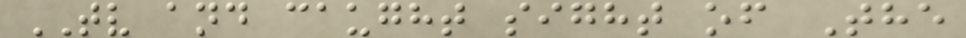TV and caught sight of The
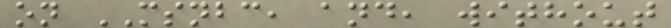on MSNBC, and, without
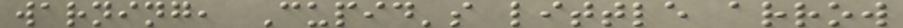warning, Cupid's little arrow
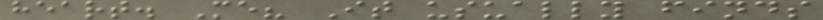heart. Me? It usually finds
